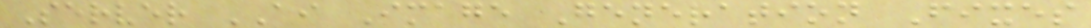Server AI Image Generation Fixes
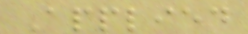Applied
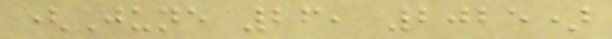(June 26, 2025)
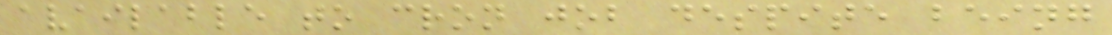available to cron job despite being
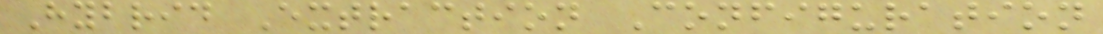Hybrid Extraction Configuration
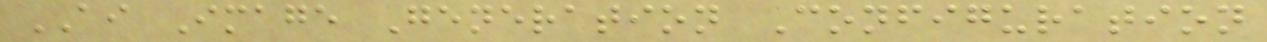AI Image Generation Configuration
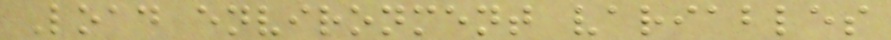Load environment variables
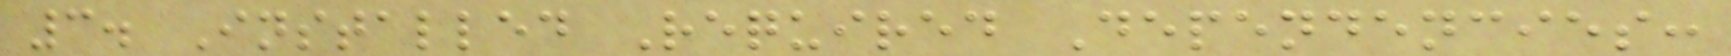3. Installed Required Dependencies:
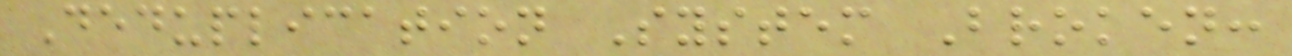Deduplication System Broken:
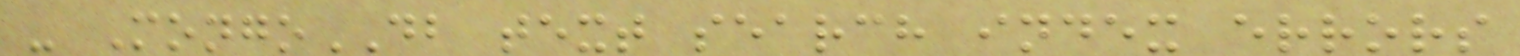- MongoDB text search index errors
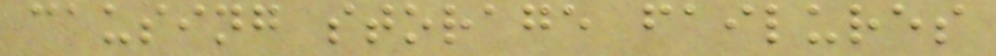causing storage failures
